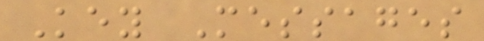Key Messages
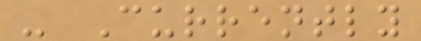- Currently
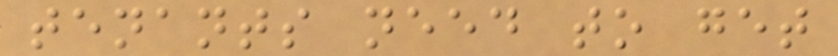tenants need to get
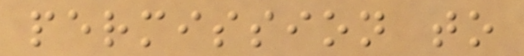permission to
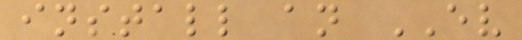install an EV
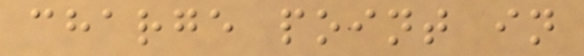charge point in
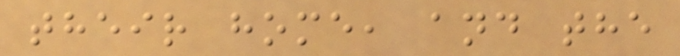their home, and the
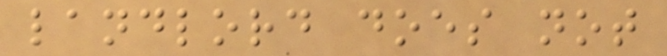landlord does not
